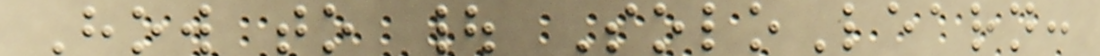How to | SoloLearn:
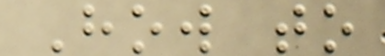How to
